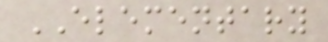ELEMENTARY
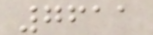7611
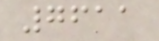7611
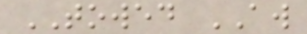TOWED AW
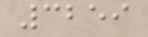3259
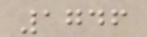1746
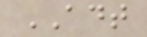ADT
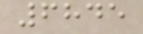6845
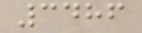3486
